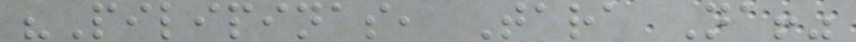"Pilipinas, Tara Na!"
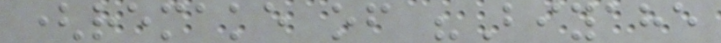(remake of "Biyahe
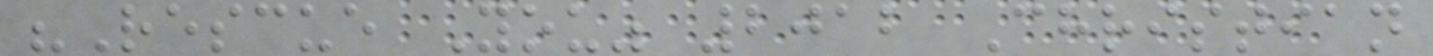"Rescue You" 2012 Christian
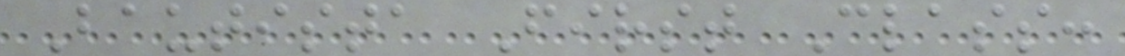Bautista First Class:
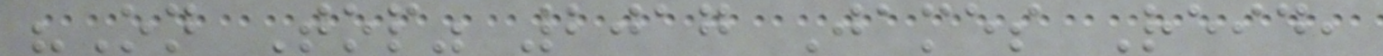"On Top" 2017 James Reid,
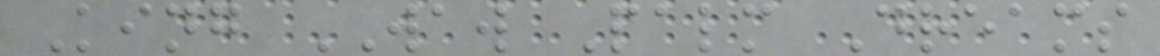King WAW Palm Dreams
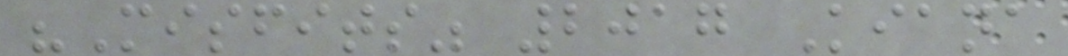"Misfits" 2017 Kiana
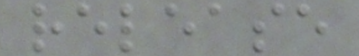release
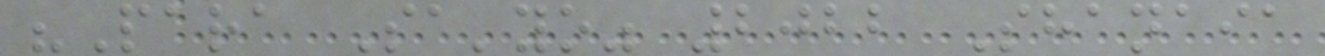"Para Sa'yo" 2022 Shanaia
